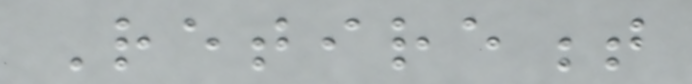Retirement
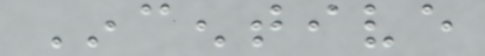Incentive
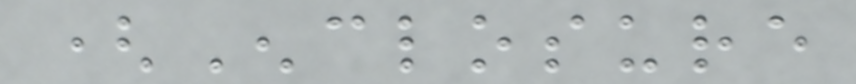(Enclosure
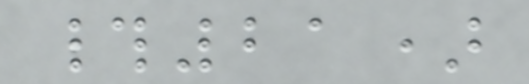#21)
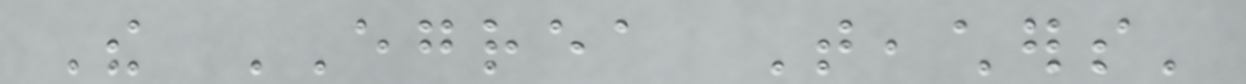The EGREA Teachers'
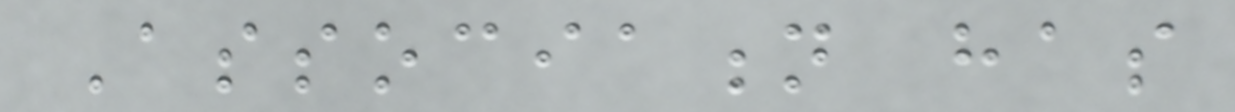Association has
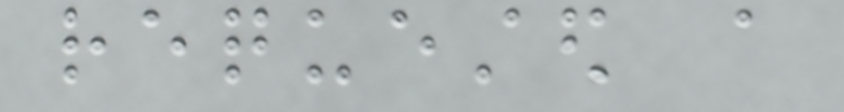requested a
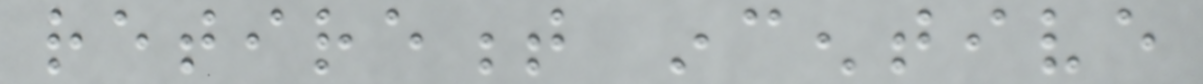retirement incentive
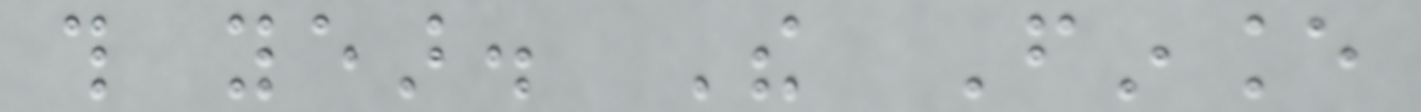this year. The Finance
